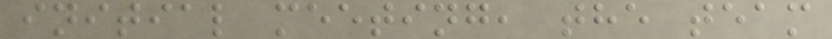initial meeting, the team
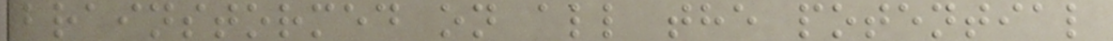brainstormed on all the potential
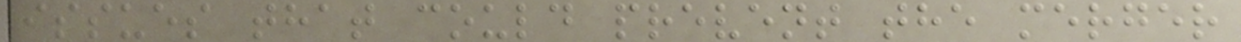issues that could prevent the merger
